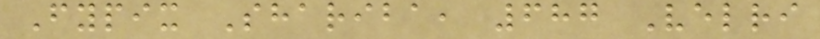Fypix Shariba, 687 Velri
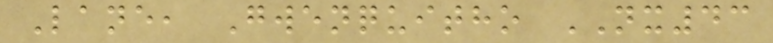Lane, Gwenquitho NX43
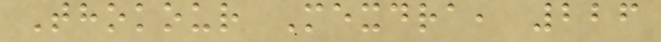Thokour Mexdra, 226
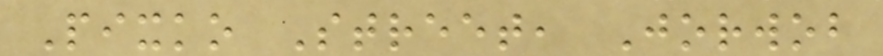Pixko Street, Jorwob
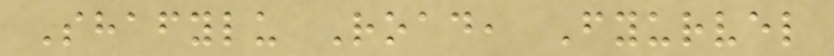Shafylu Road, Fyurvel
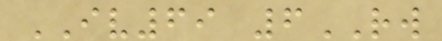IV69 6RW
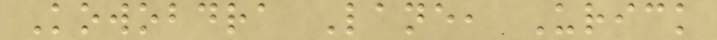Kowobdra Lane, Urick
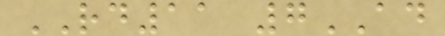RD11 7AD
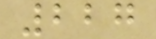227
